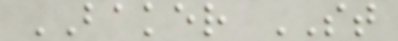BAKER ST
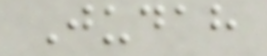Judah
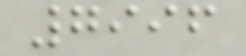7996
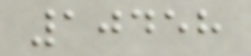10458
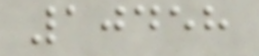10458
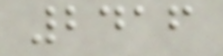2416
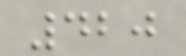420
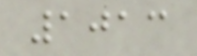1013
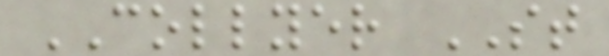COLLYER ST
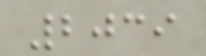2039
